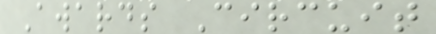Awards Circuit
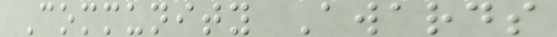Community Awards
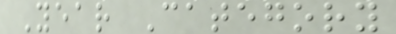Year Category
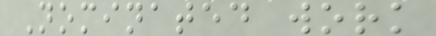Nominated work
